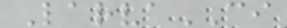LarvaCI
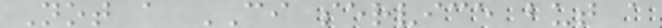Not a CI service but a
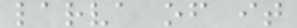larva of it
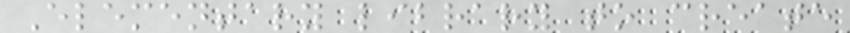Elementary library to create
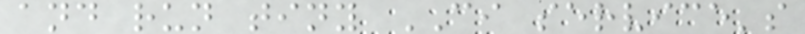and run tiny CI service's
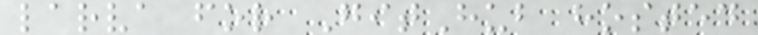larva for GitHub hosted
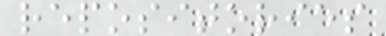repositories
